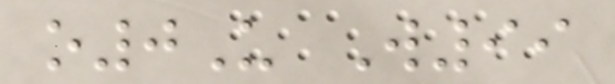o0U W99
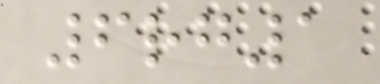6rg1
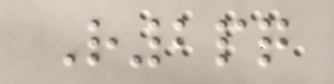R2pq
